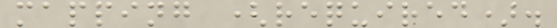mapping (required).
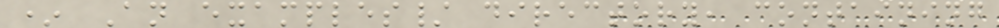* An examples/ directory, containing
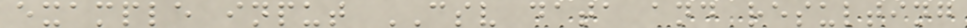example input CSV data and resulting
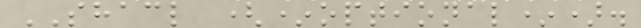SHACL (*optional*).
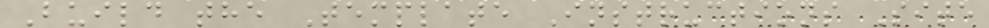Build the Template Instructions Site
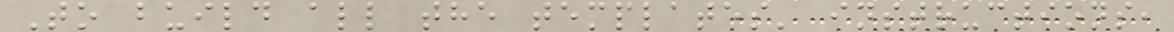To build all the templates' instructions,
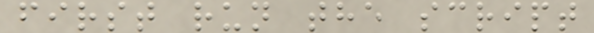first run the script
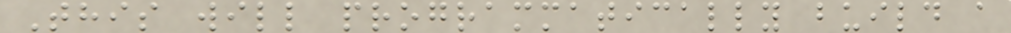This will programmatically build a
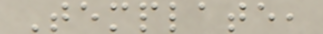Template,
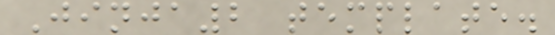Jinja2 template.
